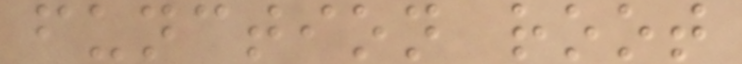function root
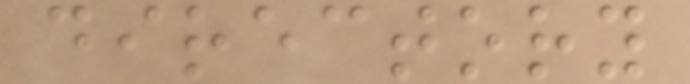directory
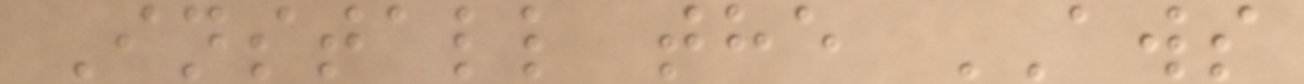Install the AWS
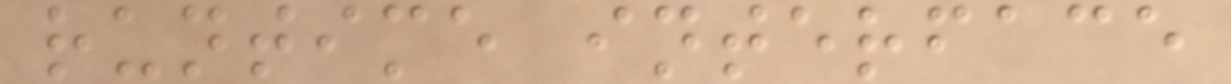runtime interface
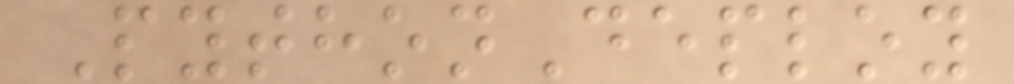PythonDeploy
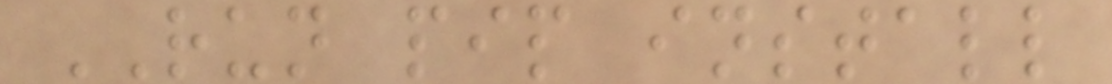RUN pip install
